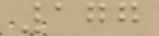177
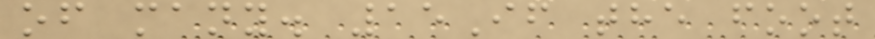of many. 15If the foot
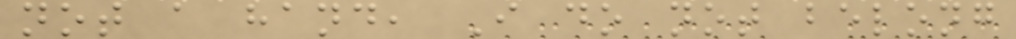not a hand, I do not belong
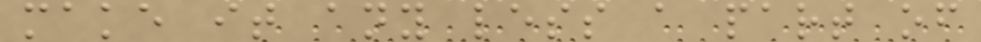make it any less a part of
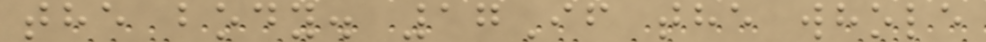the body. 17If the whole
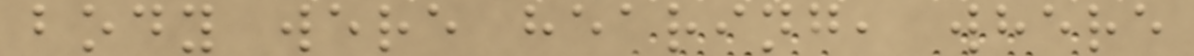body were hearing, where
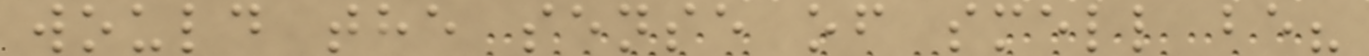would the sense of smell be?
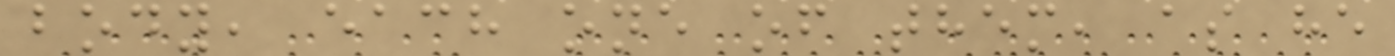body, each one of them, as he
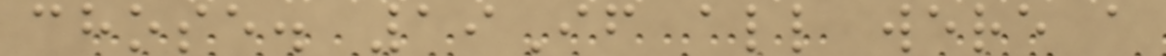chose. 19If all were a
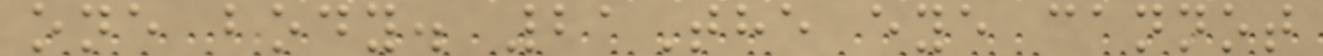one body. 21The eye cannot
